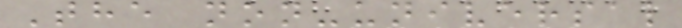The non-universal
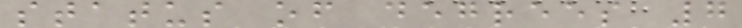status of degrees 7
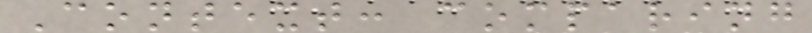Context: comparing
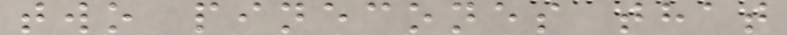two pinecones that
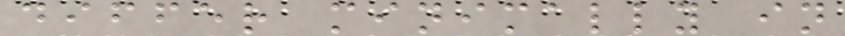differ minimally in
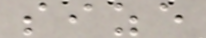size
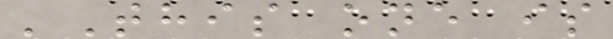'This one is
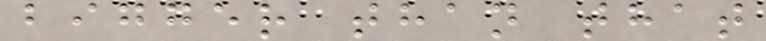bigger than that
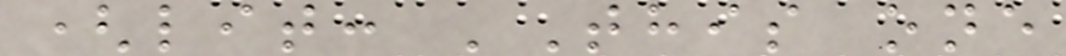(lit: 'This one
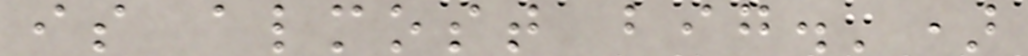is almost big.')
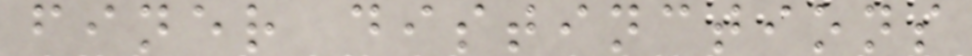finer distinctions
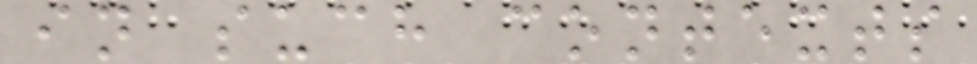in such contexts
